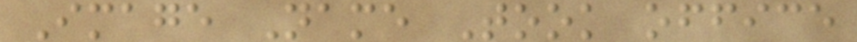Image Name Took office
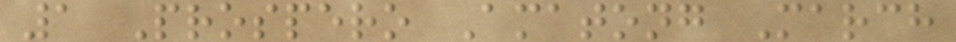1 Prospero Amatong March
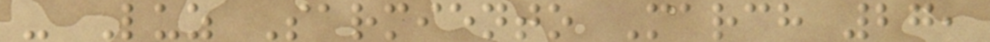- Luz Sarmiento March 27,
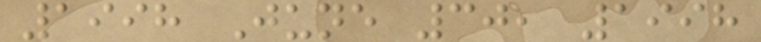1998 June 30, 1998
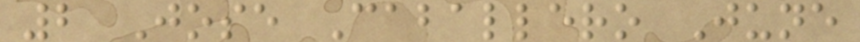2 Jose Caballero June
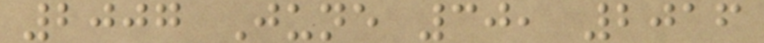2007 June 30, 2016
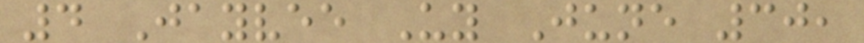4 Jayvee Uy June 30,
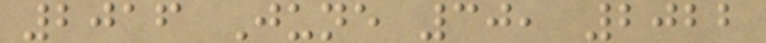2016 June 30, 2022
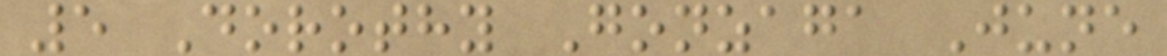5 Dorothy Gonzaga June
